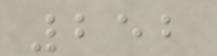252
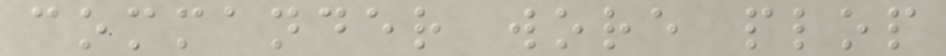commander wore plop
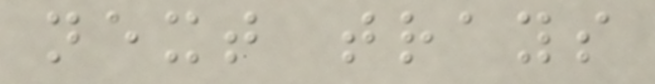next trays
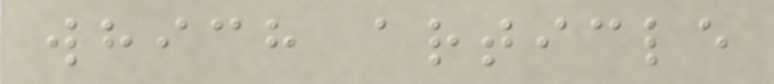which article
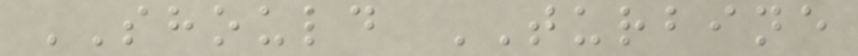SHOULD TURBINE
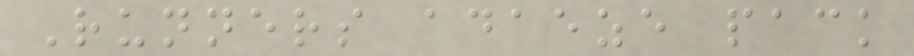Runners adaeze pack
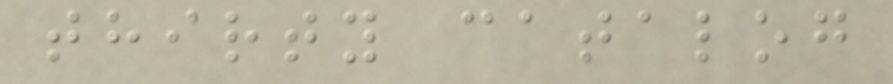thirty catalog
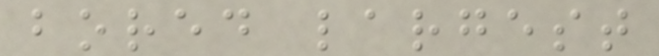bored largest
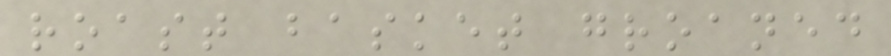roast basket groaned
